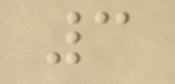3
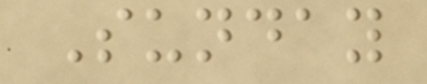Sunday
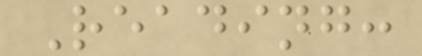Reading:
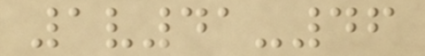1v41-46
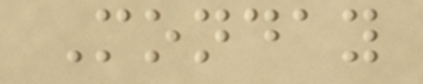Monday
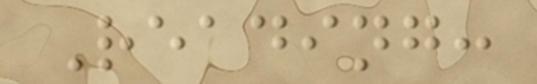Reading:
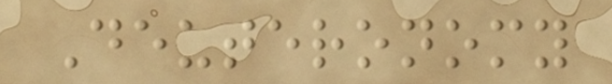Deuteronomy
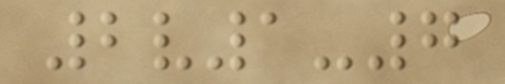2v1-7
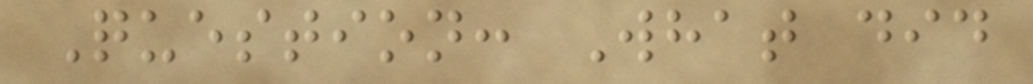Question: What did
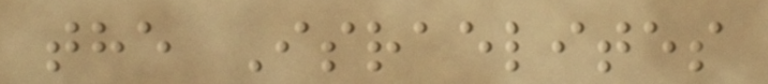the Israelites
